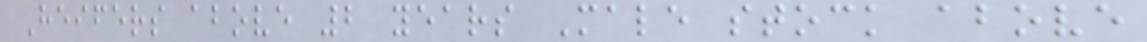Heifers above 2 years Male stock above
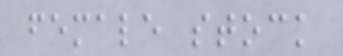female stock
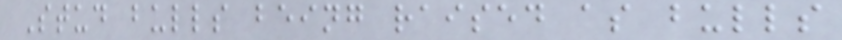Stud bulls being raised as bulls
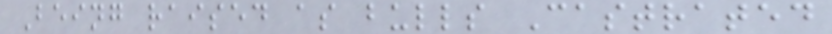Being raised as bulls Castrated
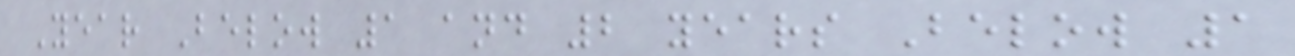Year Below 1 and 2 years Below 1
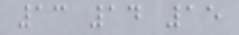13 14 15
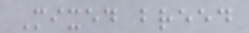Mixed breed
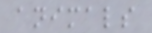animals
